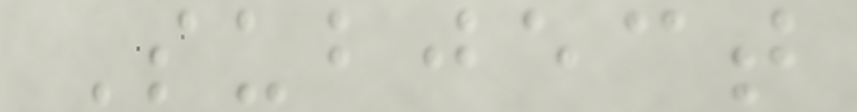Subject
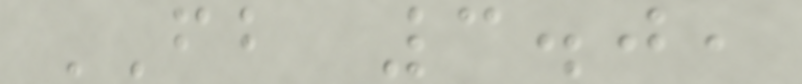FB 3.0,
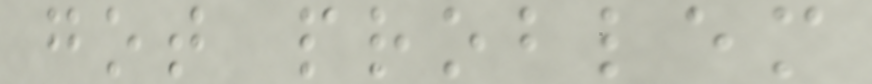got problem
